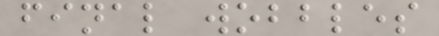final wobbles
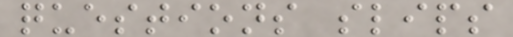questions slips
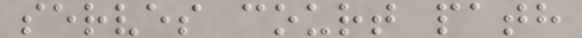serves court path
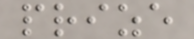prize
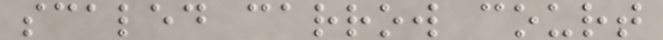scaled carrow court
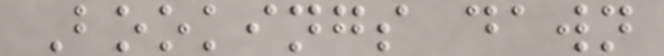Bookings dawn
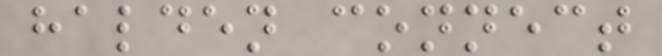halden connect
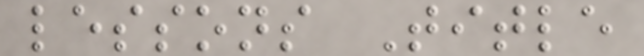lessons Title
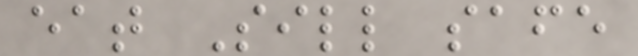eat Sill safe
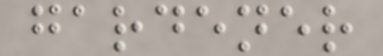gardener
